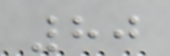80
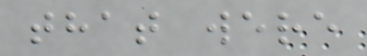that were
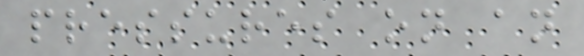pressures on an
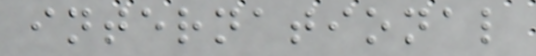international
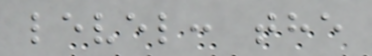level: the
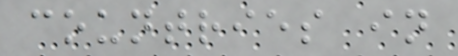countries in
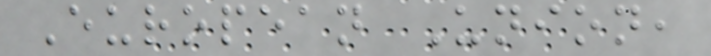European Union,
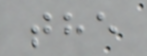the
